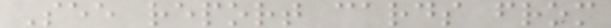See report cards from
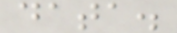data.
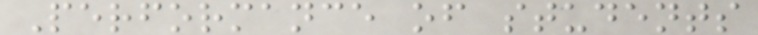Performance of students
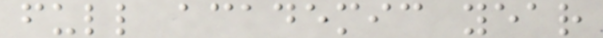full academic year
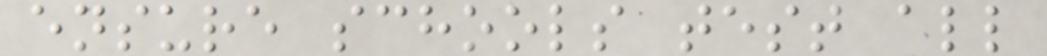ensure schools test all
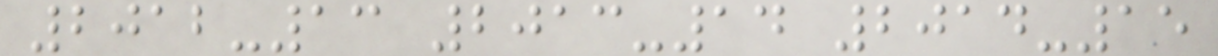2012-13 2013-14 2014-15
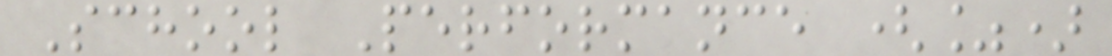School Performance (%)
